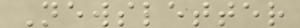Newsletter
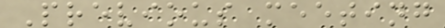Previous meeting
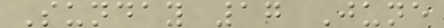Sunday 17 June
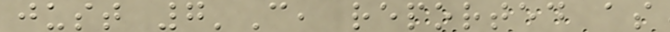just 7'C, reported as
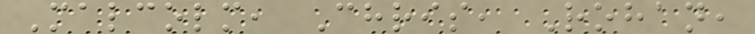Malcolm, Chris, Rohan,
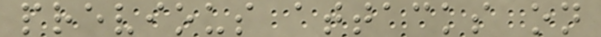previous attacks on
